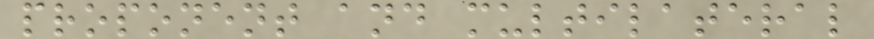proponent and multilateral
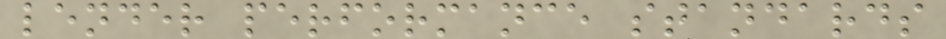lender performance standards
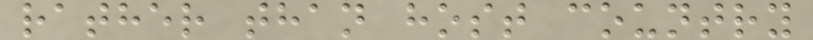rather than host country
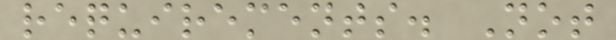requirements. Not
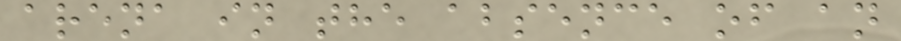arena in the absence of an
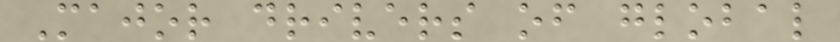Major drivers of global
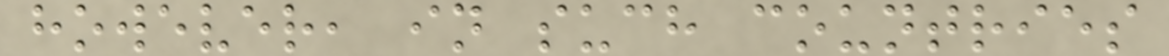however, in such countries
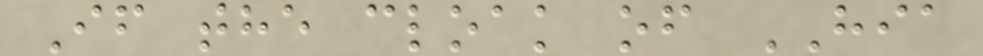If the cloak of HIA
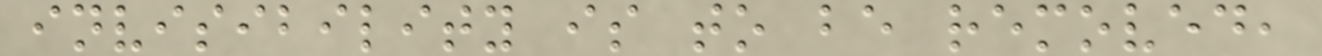invisibility is to be removed,
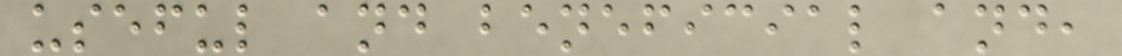useful and beneficial and,
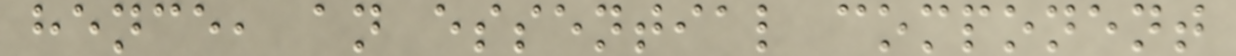hence, an essential component
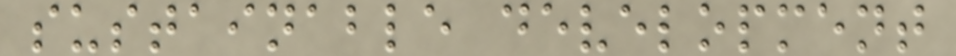sustainable development
